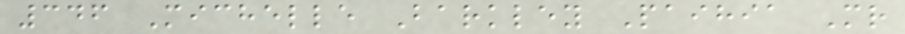346 Michelle Barkley Paihia Mr
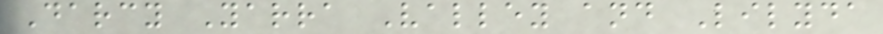Darcy Yarra Valley and Lilyda
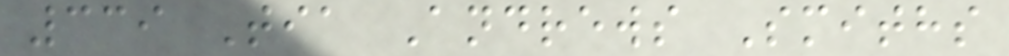339 Tia Andrews Smiths
